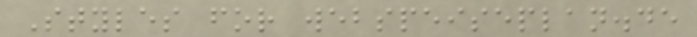Styles for webspeiseplan.de
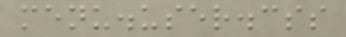menu.user.css
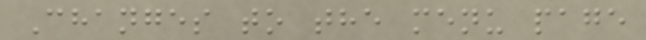Changes to the menu page
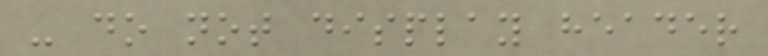- do not display header
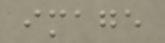image
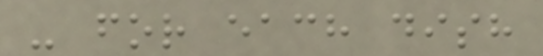- for each dish
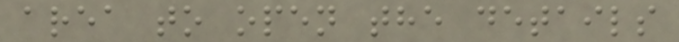area to open the details
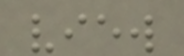view
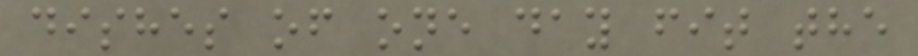dishes of one day fit the
